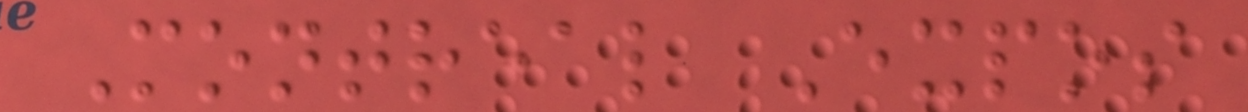Montreal Expos
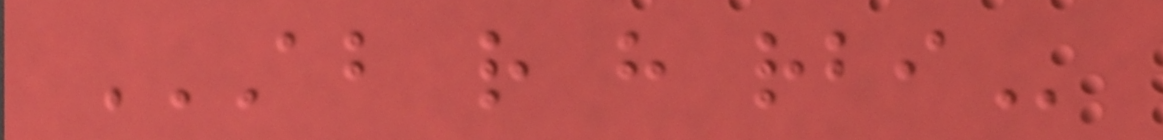AB R H RBI
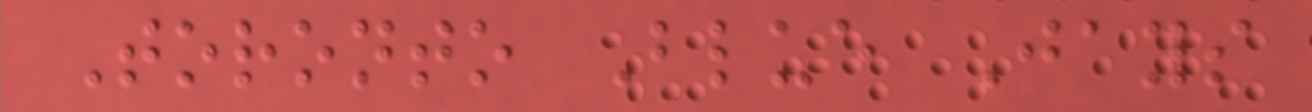Toronto Blue Jays
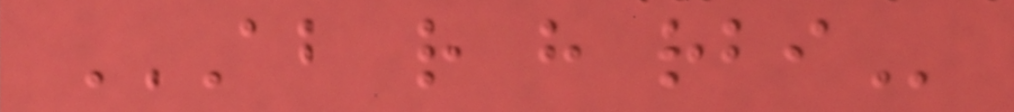AB R H RBI
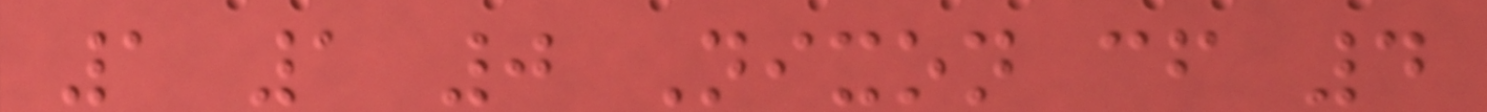1 1 0 Nixon cf 4
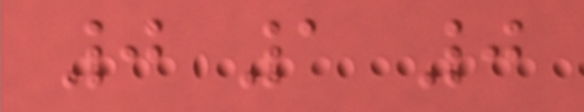0 1 0
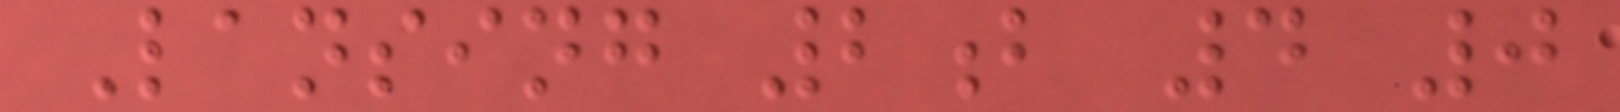Lansing 2b 4 0
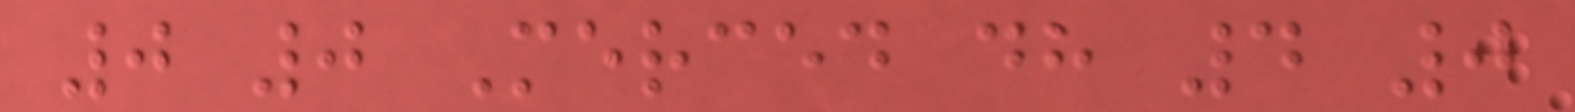0 0 Merced dh 4 0
